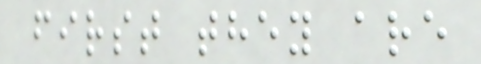first they are
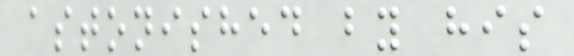astonished by his
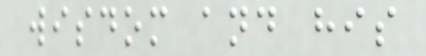wisdom and his
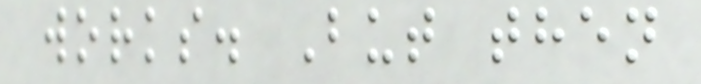works. But then
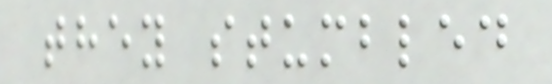they stumbled
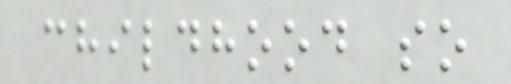childhood so
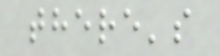there's
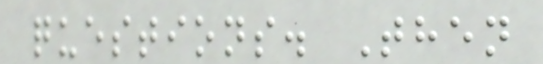questions. Then
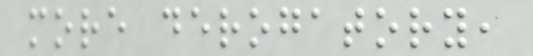more derogatory,
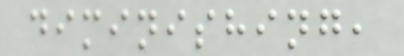diminishing,
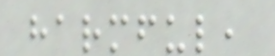harmful,
